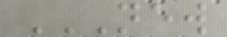NEW
